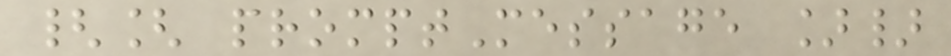{[ promptMessage ]}
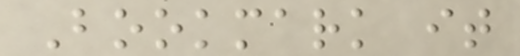Bookmark it
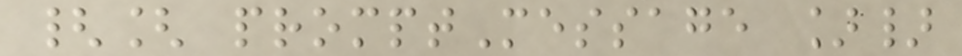{[ promptMessage ]}
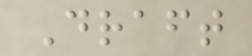Draft
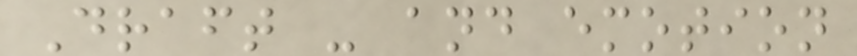Draft - and emotion
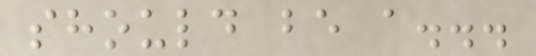should be a...
